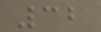32
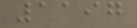1197
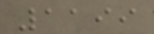1199
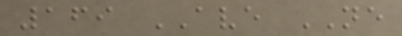169 AVE NE
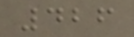426
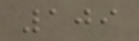109
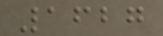1627
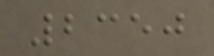2350
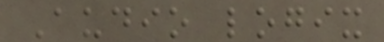Audio logix
